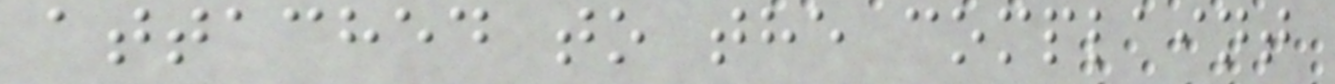attached to the complaint
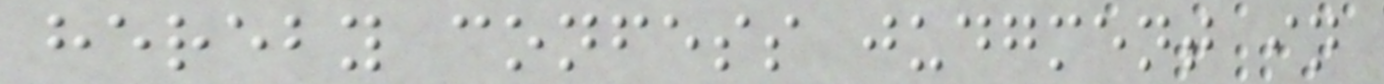hereby confess judgment in
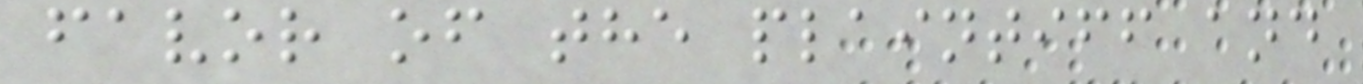favor of the plaintiff and
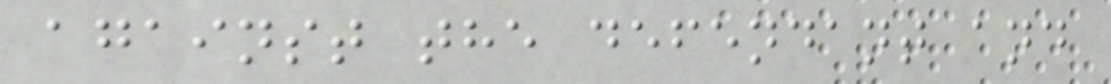against the defendant and
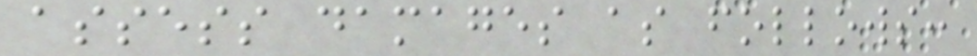assess damages as follows:
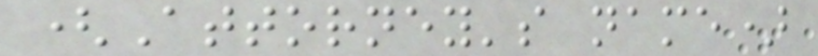(Attorney's name)
